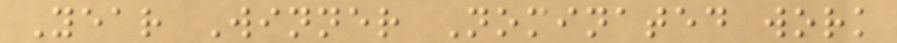Year Winner Nominated work
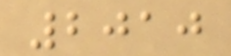2010
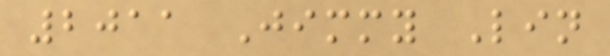2011 Jimmy Lin
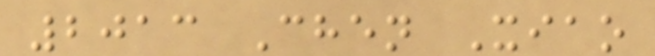2013 Chen Xiao
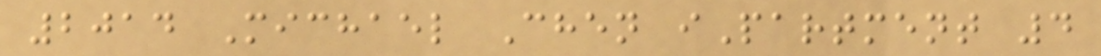2014 Michael Chen iPartment 4
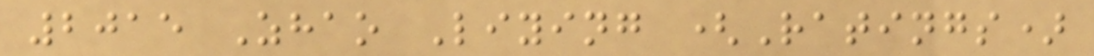2015 Zhao Liying (Ratings)
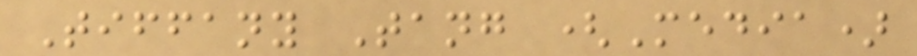Tiffany Tang (Media)
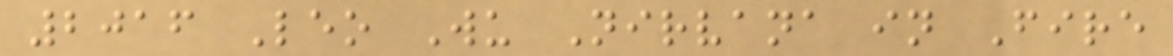2016 Leo Wu Nirvana in Fire
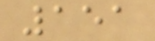151
